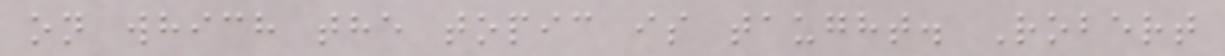on which the topic is taught. Robert
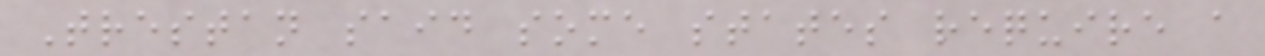Trestan said some states require a
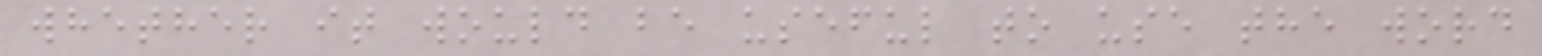whether it would be useful to use the word
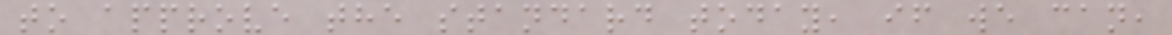to approve the standard today, if we can,
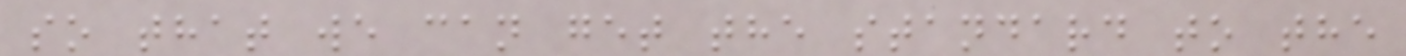so that we can get the standard to the
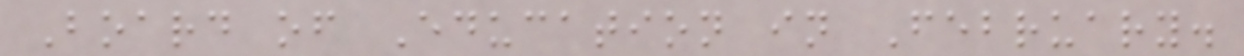Board of Education in February.
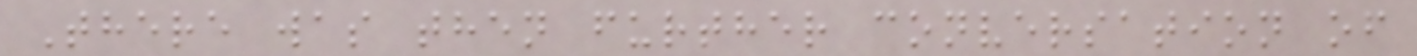There was then further conversation of
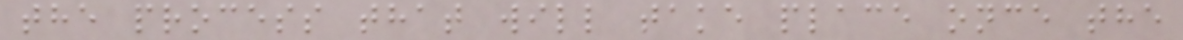the process that will take place once the
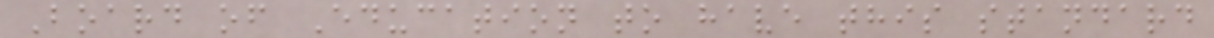Board of Education to have this standard
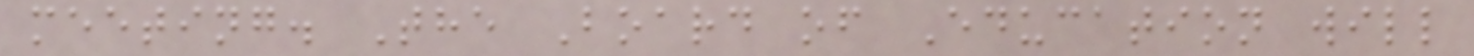meeting. The Board of Education will
